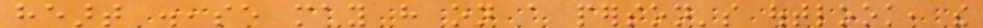heart disease may have on a person's outlook, the
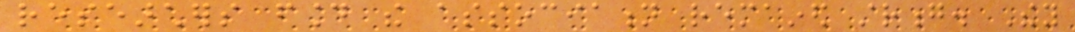researchers found the association remained strong. They
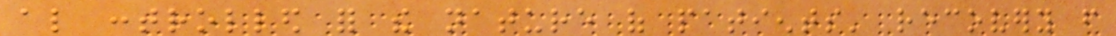also controlled for the nature of patients' recovery from
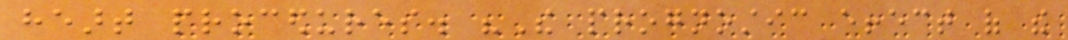heart procedures. "The prognostic effect of the
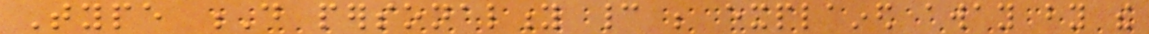Type D personality cannot be explained away by the
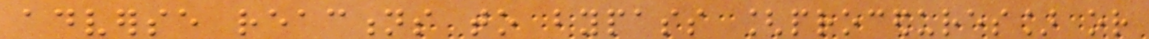adverse reactions to bypass [procedures] or
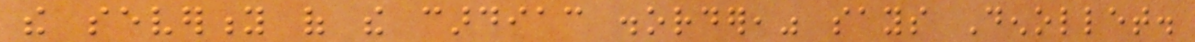the severity of the cardiac disorder," says Denollet.
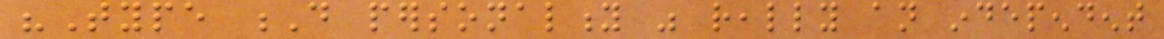"Type D personality was really an independent
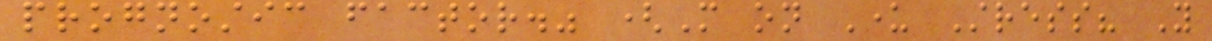prognostic factor." (More on Under Stress? You
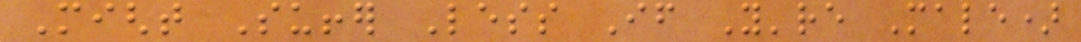Might Suffer Less If You're Male)
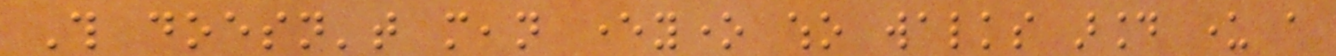This doesn't mean everyone who walks around under a
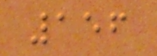156
